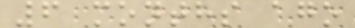6 months ago
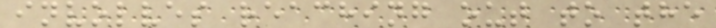involves reaching out to the
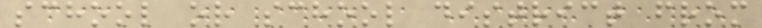school or school district from
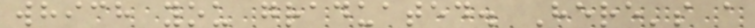which you graduated. Here's a
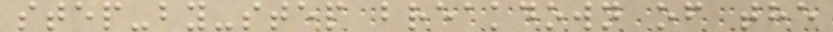step-by-step breakdown of the
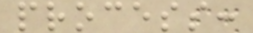process:
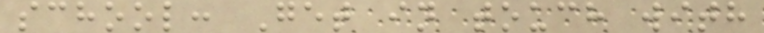school: Get in touch with
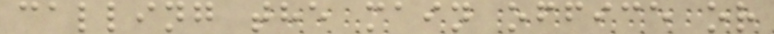calling the main office or
